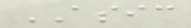ASIC
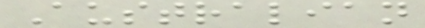Australian
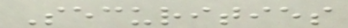Securities
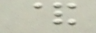&
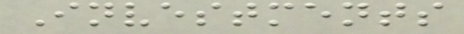Investments
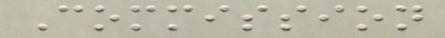Commission
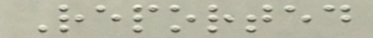Reported
